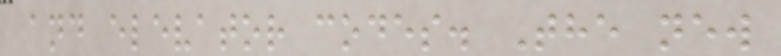and elevator codes. The new
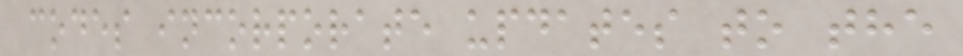codes incorporate updates to the
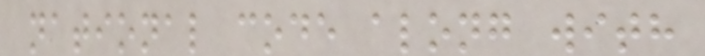national code along with
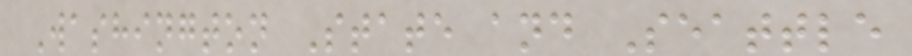Washington State and Seattle
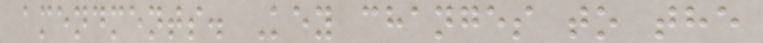amendments. Key changes to the
